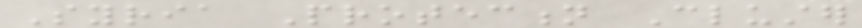Syria Protection Cluster
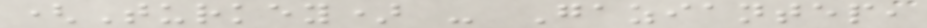(Turkey) - Gaziantep,
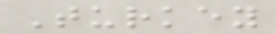Turkey
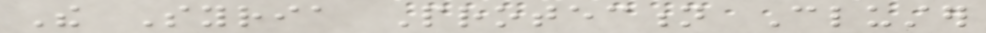The Syria Protection Cluster
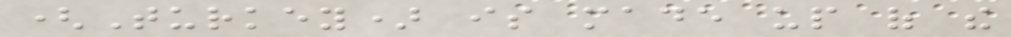(Turkey) is made up of the
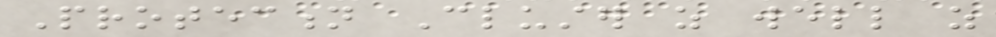Protection Cluster as well as
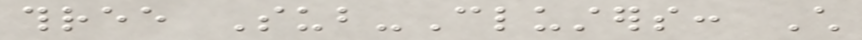three Sub-Clusters: Child
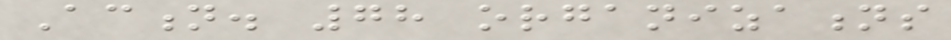Action. 78 organizations
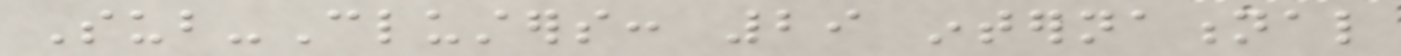Sub-Clusters: 29 international
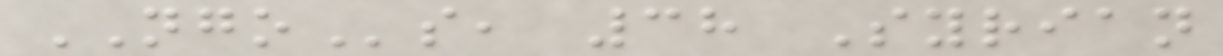NGOs, 38 Syrian
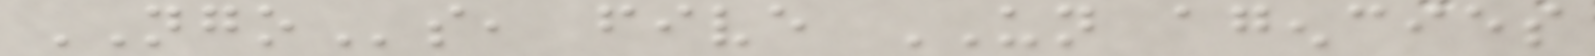NGOs, five UN agencies
